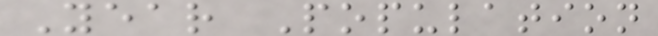Year Population
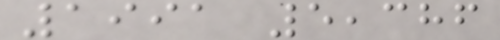1991 5,386
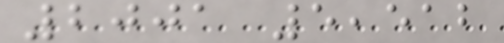2001 5,512
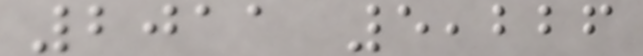2011 5,226
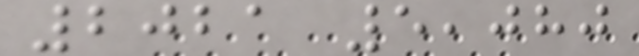2021 5,080
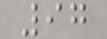97
